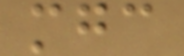mgc
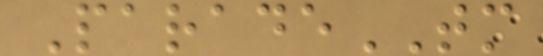ParadeTM
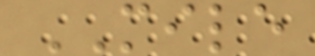MILE
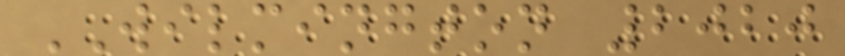WILMINGTON 2020
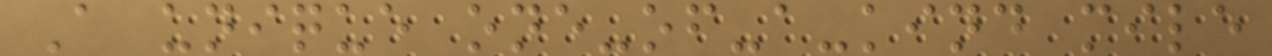A unique one-of-a-kind mile
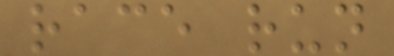race run
